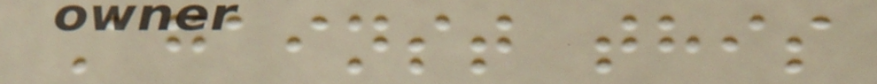Against this
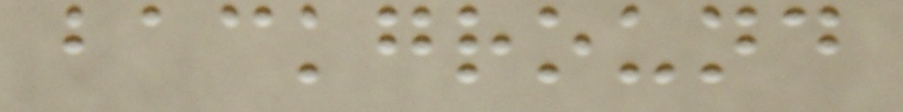background
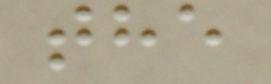the
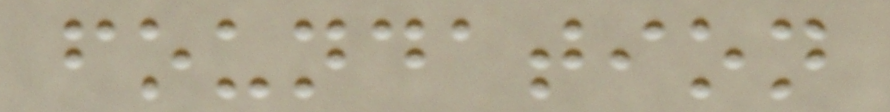foundation
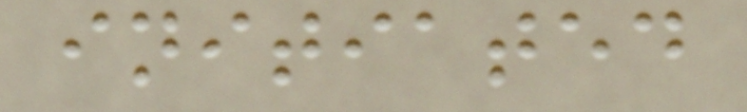initiated
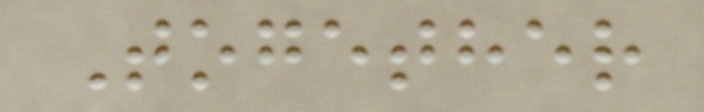Together
